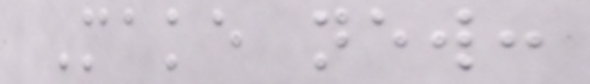Make new:
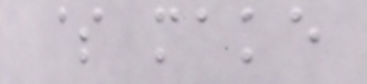$ make
